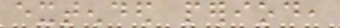extended period,
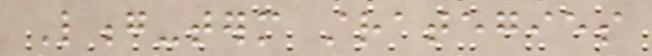Long-term strategies
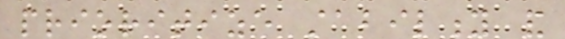prioritize stability and
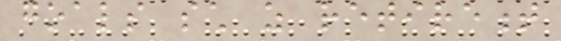goals such as retirement
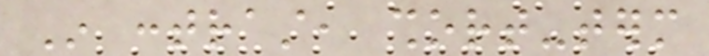In contrast, short-term
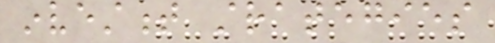investment strategies
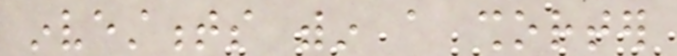investments within a shorter
